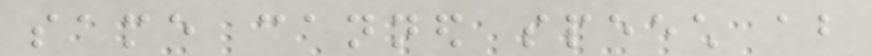same canned speech about
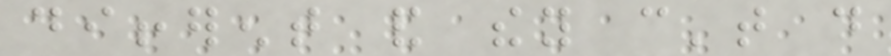different and they can't do
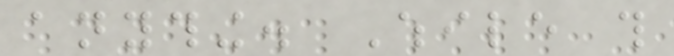anything. While this
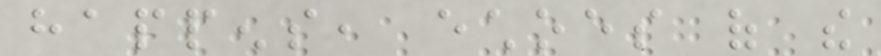happens, echoes of the
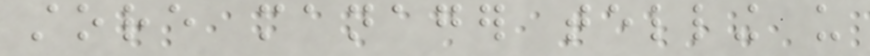store manager telling us
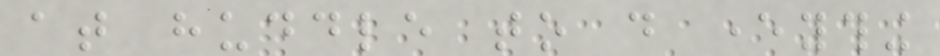at huddle to do everything
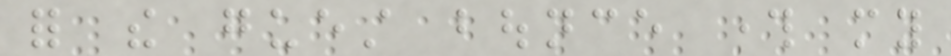for the guest bounce through my
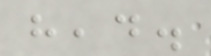head.
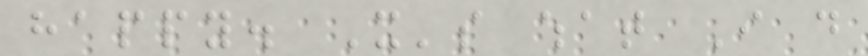happy. It's what I do
